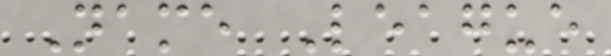Name League
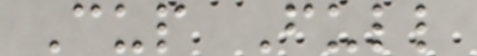Cup Full
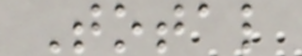Total
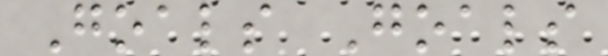Goals Goals
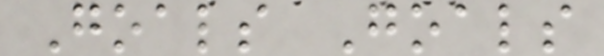Goals Goals
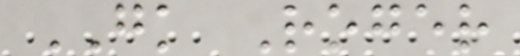GK Roger
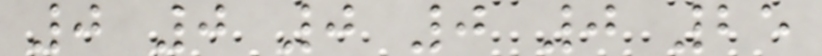0 0 0 0 0 25
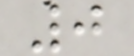0
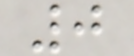0
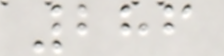286
